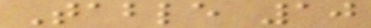Table 10
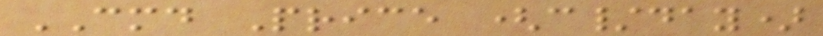CMD Price (c/day)
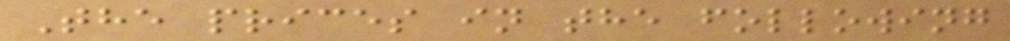The prices in the following
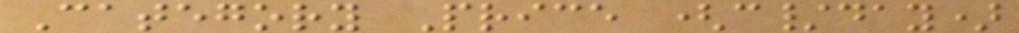Category Price (c/day)
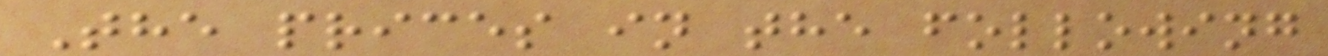The prices in the following
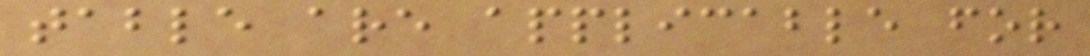table are applicable for
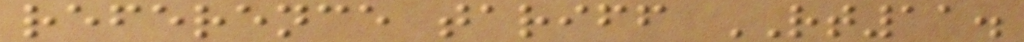reference tariff RT11.
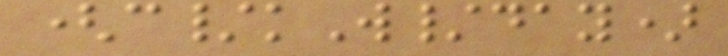(c/kW/day)
